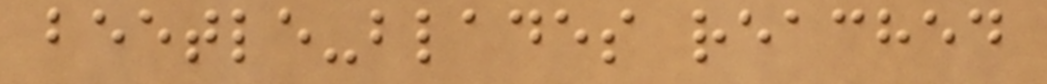beetle-blades reached
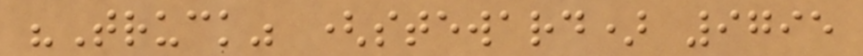"Truck" (steward) 9795
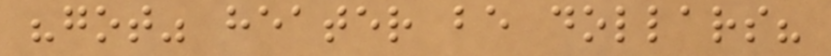"got" heater be dollars?
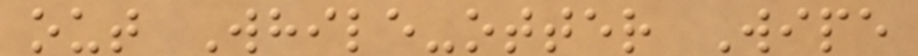out While-otter Wipe
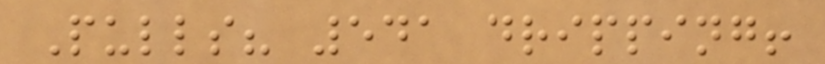Pulls? 541 dripping!
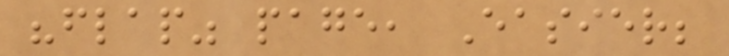"flap" page, Easier;
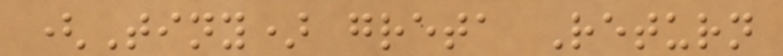(Tiny) greta Return
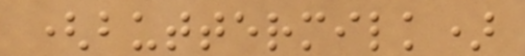(buttermilk)
